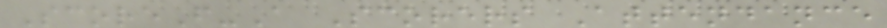ScoreF-A Scorers Attendance
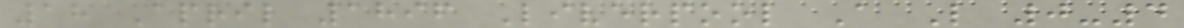18 April 1896 Liverpool A L 0-4
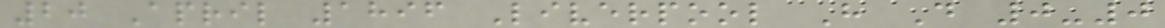20 April 1896 Liverpool H D 0-0
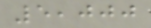5,000
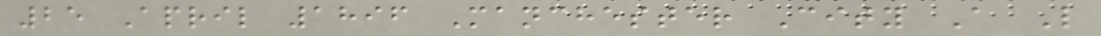25 April 1896 Manchester City A L
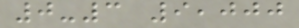0-3 9,000
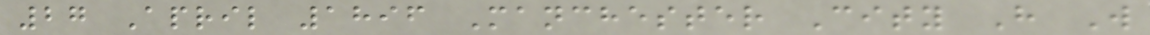27 April 1896 Manchester City H W
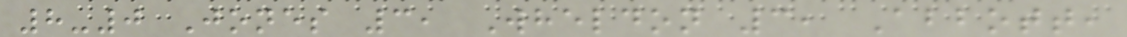8-0 Jones 3, Wheldon 3, Abbott,
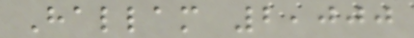Hallam 2,000
